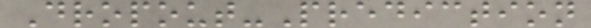Dropout-Prediction
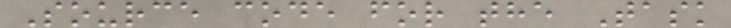Source code for the Task
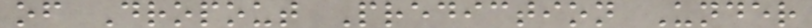of Dropout Prediction Under
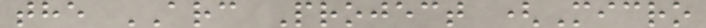the ARC Project (Micro
